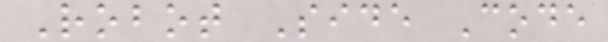Robot Side Code
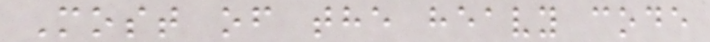Most of the heavy code
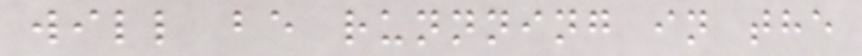will be runnning in the
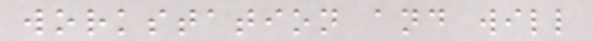workstation and will
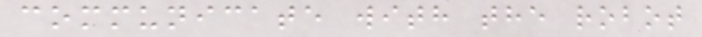communicate with the robot
